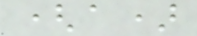(a)
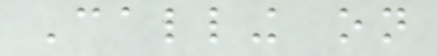Calling on
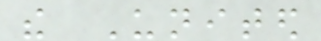the United
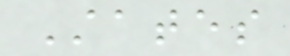States
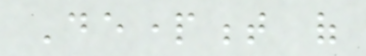Department of
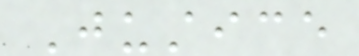Justice
